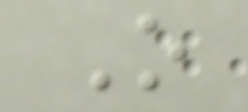O
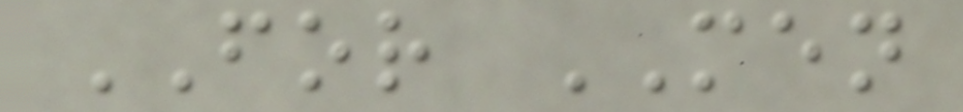FOR MEN
